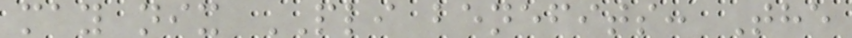may nix PLI benefits: The
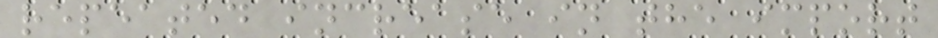repeated increase in the import
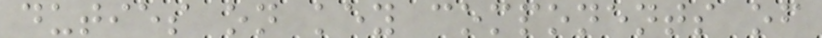duties on key components of
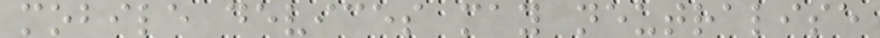mobile devices may neutralise
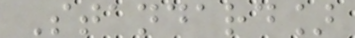Standard]
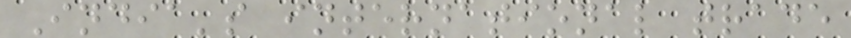India's international trade
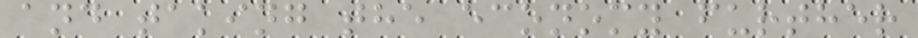and taking the economy further
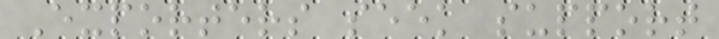Exporters seek support
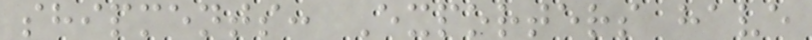shipments: Exporters have
